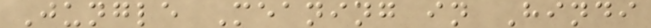Jungle Meaning in Hindi
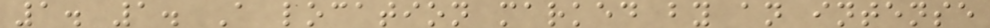1. 1. A location marked by an intense
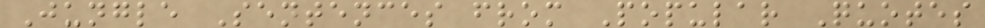Jungle Sentences from Popular Quotes
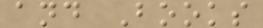and Books
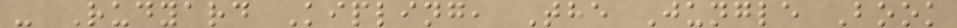- Rudyard Kipling, The Jungle Book
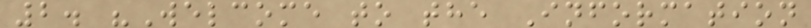2. "Welcome to the Information
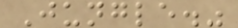Jungle."
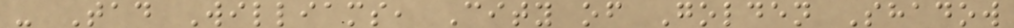- Tad Williams, City of Golden Shadow
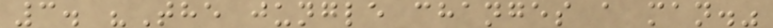3. "The jungle changes a man."
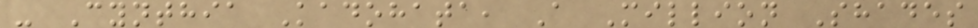- Cynthia Kadohata, A Million Shades
